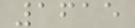1615
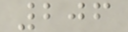206
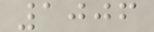1006
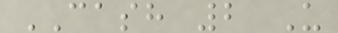CASH 2 U
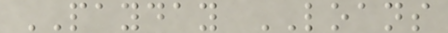PAYDAY LOANS
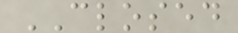CLOSED
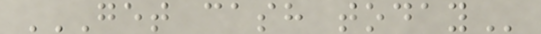GET CASH TODAY
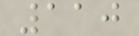110
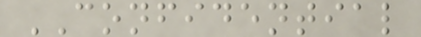CONFIDENTIAL
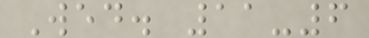Wed. 11-6
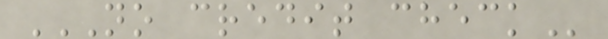NO CREDIT CHECK
